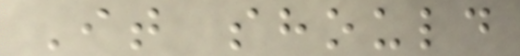It should
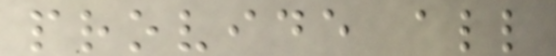provide all
